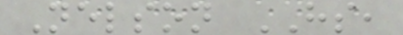Nelson HS,
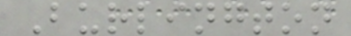Burlington
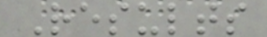Results
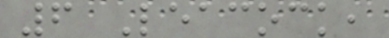6 Leacock,
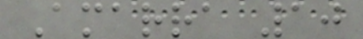Amarra 10
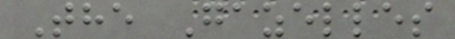The Gazelles
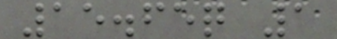15.65q 1
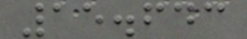15.643
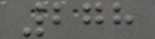278
